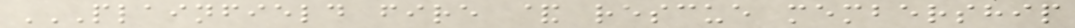PLAINFIELD FIRE & RESCUE MEMBERSHIP
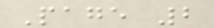Page 2
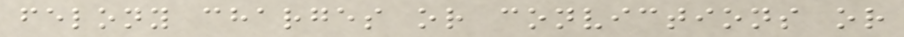felony charges or convictions or
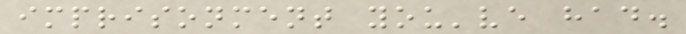imprisonment you've had.
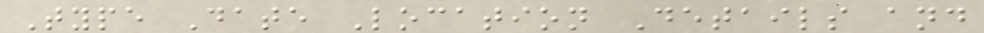Type Date Location Details and
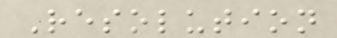Resolution
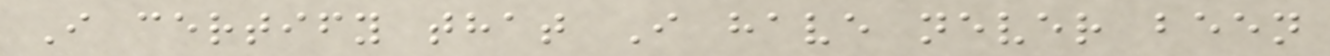I certify that I have never been
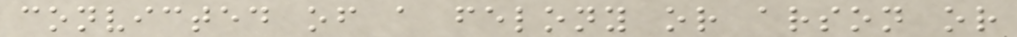convicted of a felony or arson or
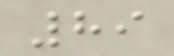89
